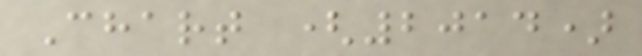Chart (2014)
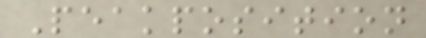Peakposition
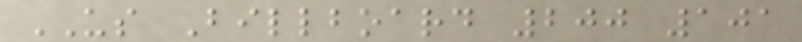US Billboard 200 101
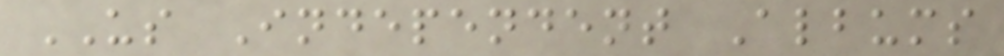US Independent Albums
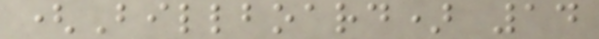(Billboard) 14
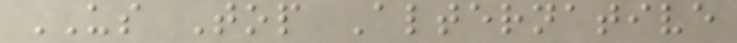US Top Alternative
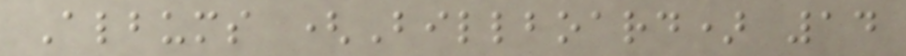Albums (Billboard) 14
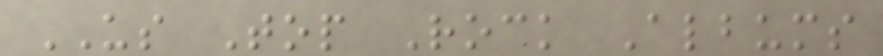US Top Rock Albums
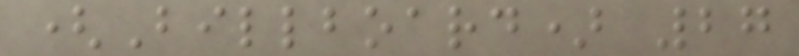(Billboard) 27
